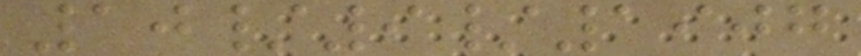10/9/1907
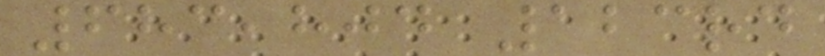683,804 123rd
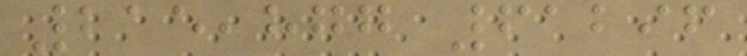215,877 61296
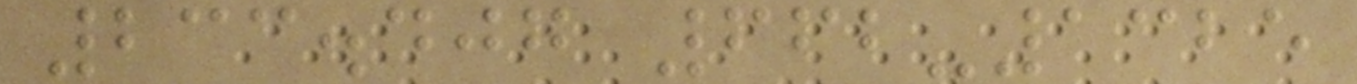233.407 662-1325
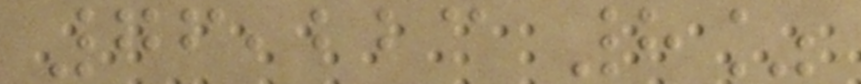76,223 8%
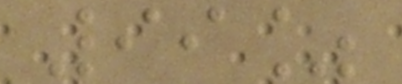99%
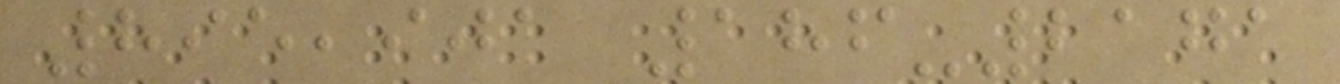895,901 186-2171
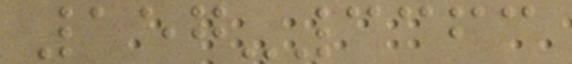157-3363
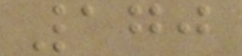170
